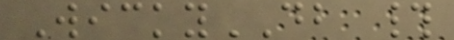WickyDB #
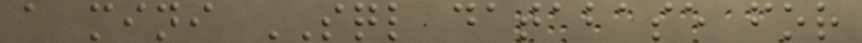a mini SQL database for
